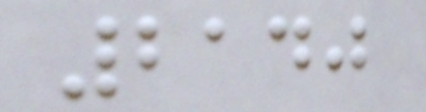2140
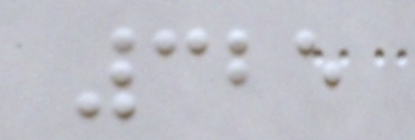325
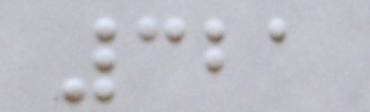321
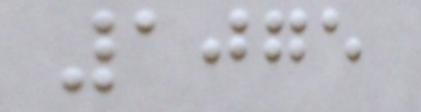1075
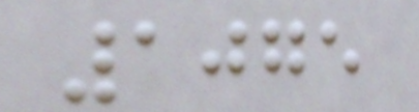1075
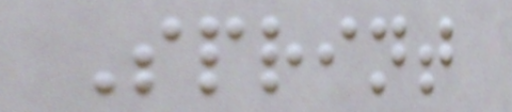Sprint
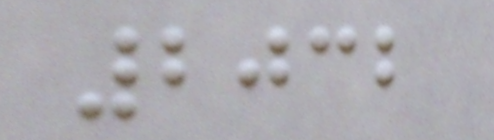2032
